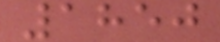1850
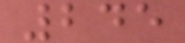245
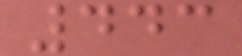443
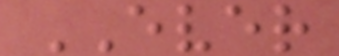EVER
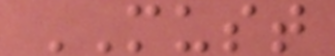MUST
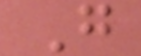G
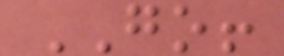GO!
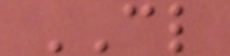CL
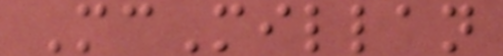McMillan
